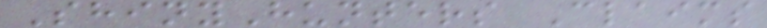ShinyHunters Claims
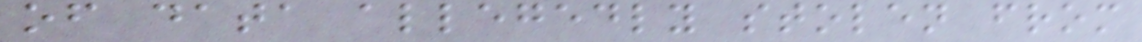of data allegedly stolen from
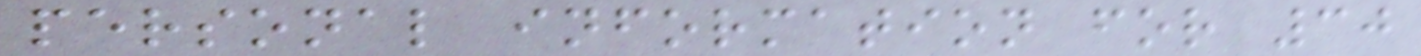personal information for 30
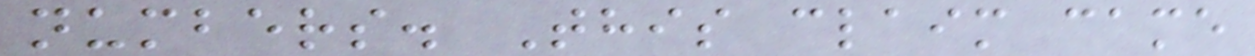numbers. This claim came
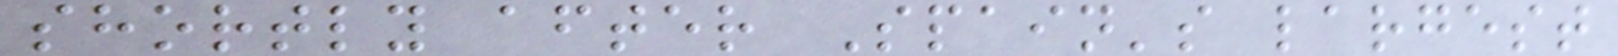shortly after Spain's largest
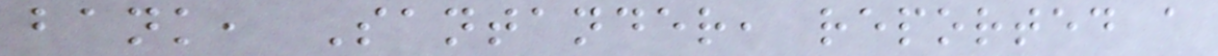bank, Santander, reported a
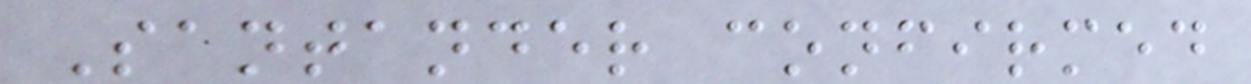Santander confirmed
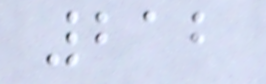212
